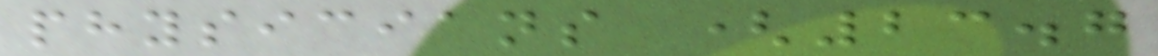physicians (23.7
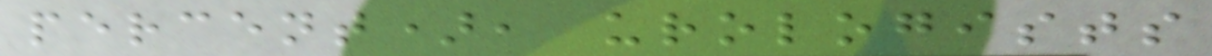percent), urologists
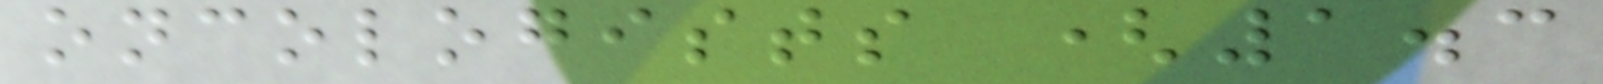oncologists (1.3
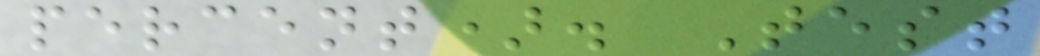percent). Test
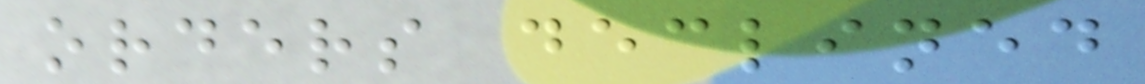orders declined
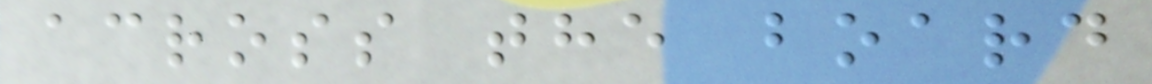across the board
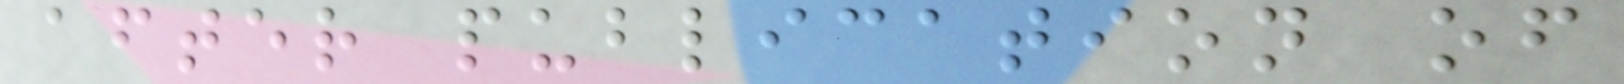after publication of
